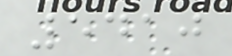5410
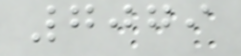7079
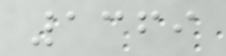1369
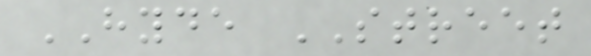HYDE STREET
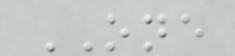ONE
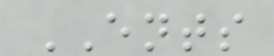ENTS
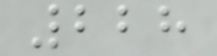228
